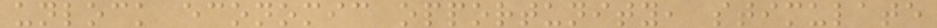unlock economic opportunity, stimulate
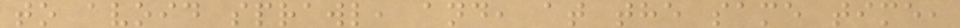to avoid sprawl, and, at the same time,
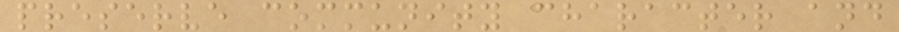preserve community character and
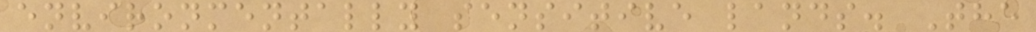environmentally sensitive lands. The
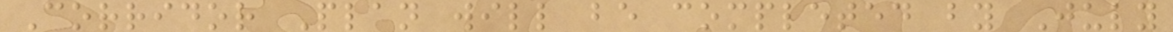Corridor Plan will be completed by July
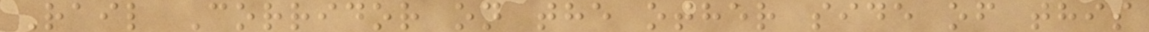Rail Corridor on the other side of this
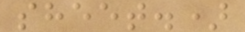sheet.)
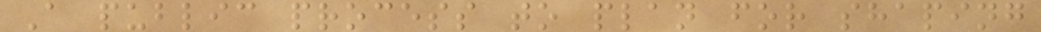A public process to plan for shaping
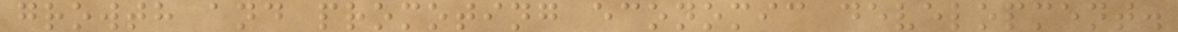growth and promoting economic development.
